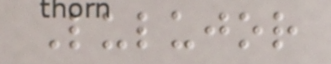Lulujor
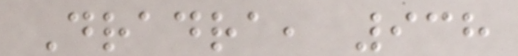Dradra, 938
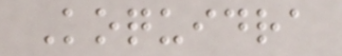Koquidra
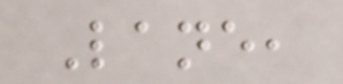Lane,
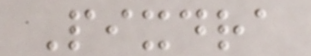Pixdra
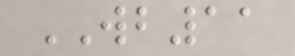WB11
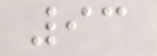93
